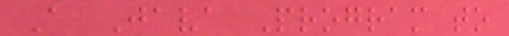A Java Program to
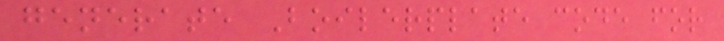generate Boilerplate code for
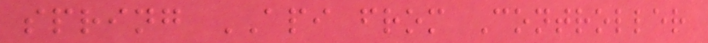spring API from Controller
